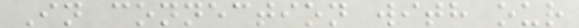In connection with our
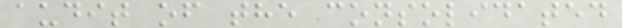audit of the consolidated
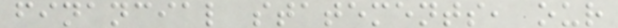financial statements, our
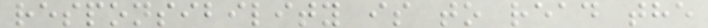responsibility is to read the
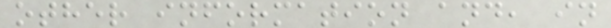other information and, in
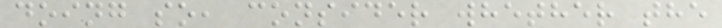doing so, consider whether the
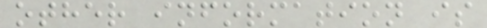other information is
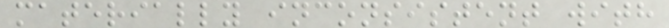materially inconsistent with
